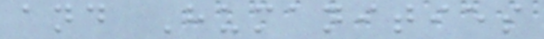and Humanities
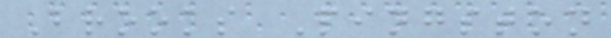Brooks Pingston
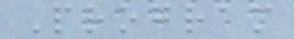Program
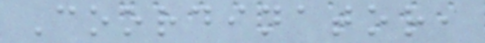Coordinator,
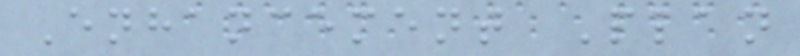Enhancement Plan
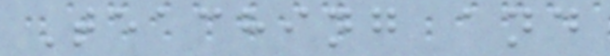Teaching and
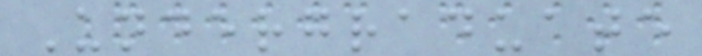Undergraduate
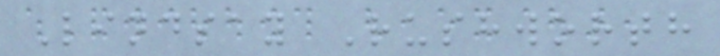Lindsay Rushworth
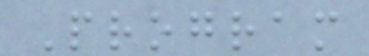Program
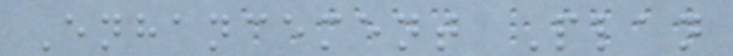Enhancement Plan
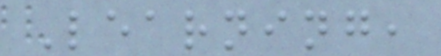Learning,
